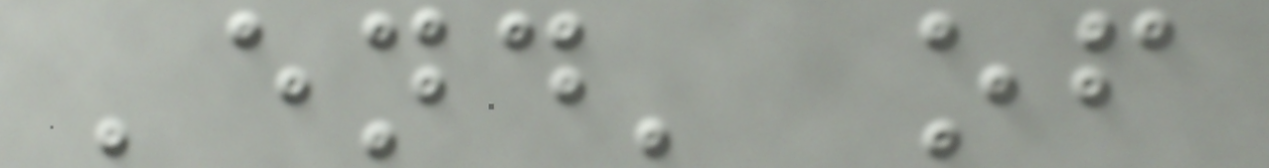'end' of
